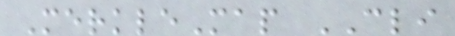MerkleMap CLI
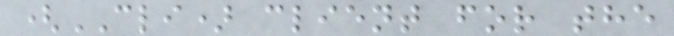(CLI) client for the
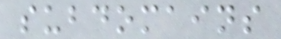subdomains
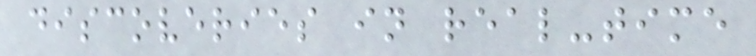discoveries in real-time
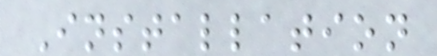Installation
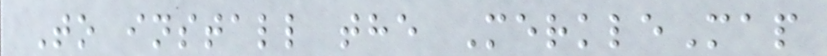To install the MerkleMap
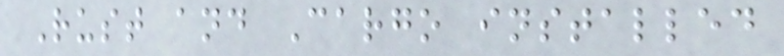Rust and Cargo installed
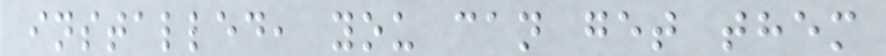installed, you can get them
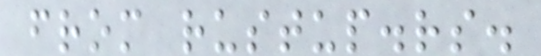from rustup.rs.
